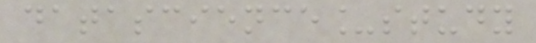datascience_study
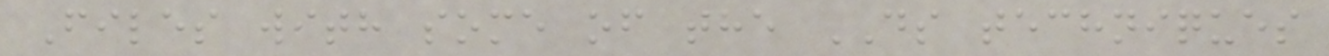Files with some of the DS techniques
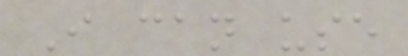I can use
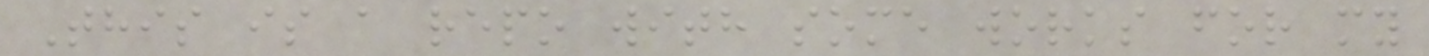This is a repo with some works for my
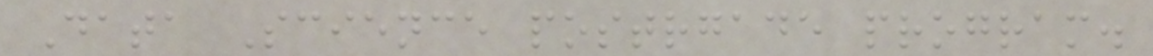Data Science postrgade program.
